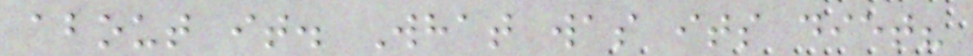about it. What was its diet?
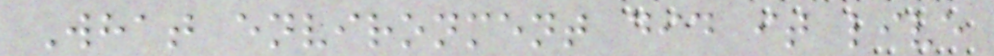What environment did it live
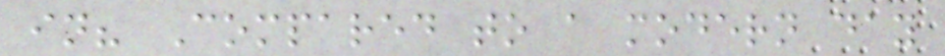in? Compared to a modern day
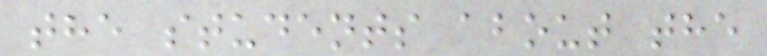the students about the
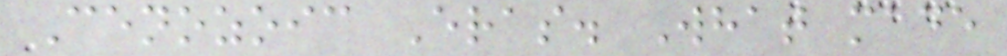Cenozoic Eras. What made
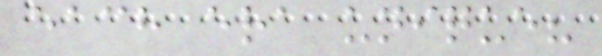each era unique?
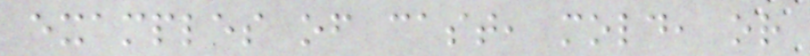examples of cast, mold, or
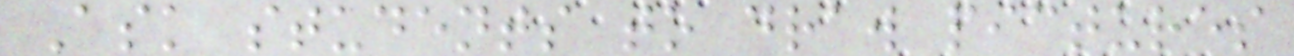Ask students to draw pictures
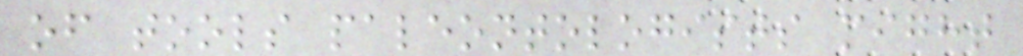of tools paleontologists might
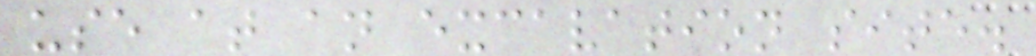use at an excavation site.
